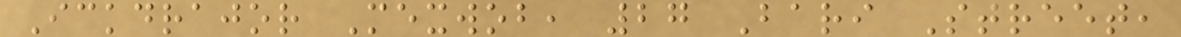Ickdrajor Mexwob, 27 Bari Street,
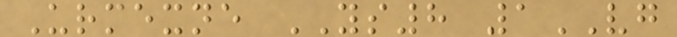Urmexne YS8 1VG
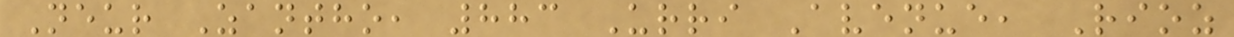Neur Zantho, 883 Urri Avenue, Rioz
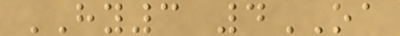HY3 4OA
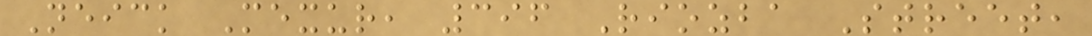Neick Mexur, 396 Riozba Street,
